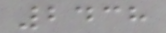2438
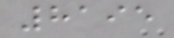8195
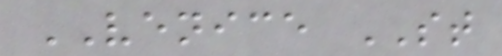VENICE ST
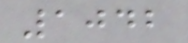1042
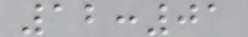12:01
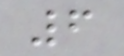6
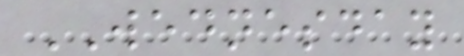WEDNESDAY
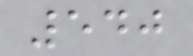540
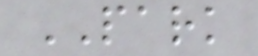PARK
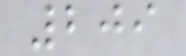209
